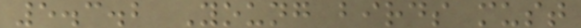5.3.2 Young birds must
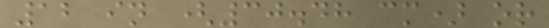12 in (30.48 cm) or
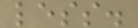less.
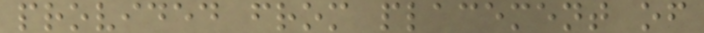provided from placement of
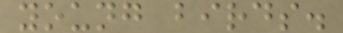young birds.
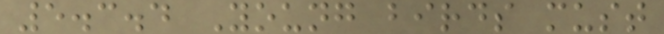5.3.4 Young birds must
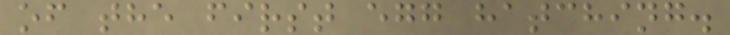of the first egg hatching.
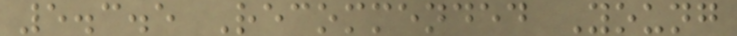5.3.5 Recommended Young
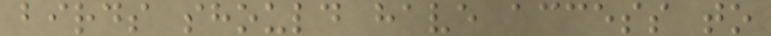birds should have access to
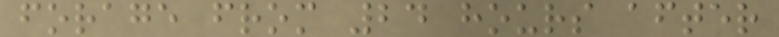forage from 24 hours after
